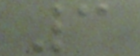3
